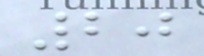20
